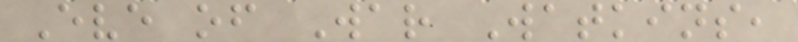Eve of War Watkins,
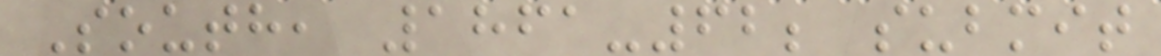South, 1861-62; submit
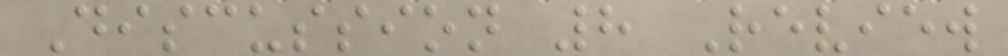Discussion 8 Review
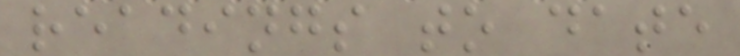readings to date
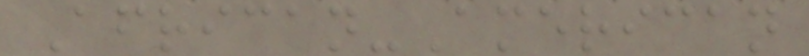African-American
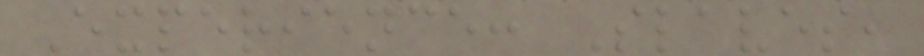Experience: Slaves,
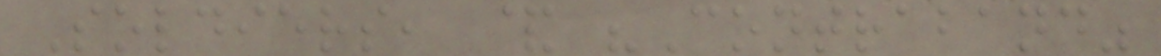Soldiers, & "Contraband"
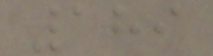189
